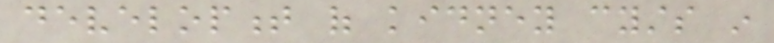development of kidney cysts in
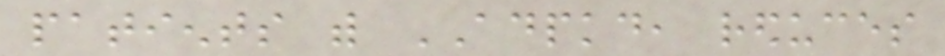patients with ADPKD, reduces
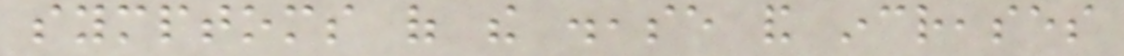symptoms of the disease and increases
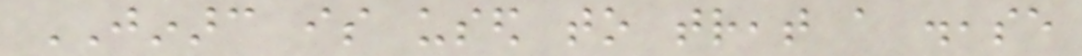JINARC is used to treat a disease
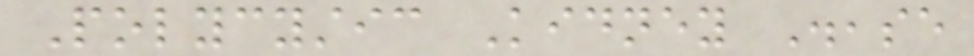Polycystic Kidney Disease
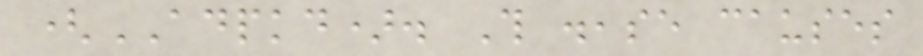(ADPKD). This disease causes
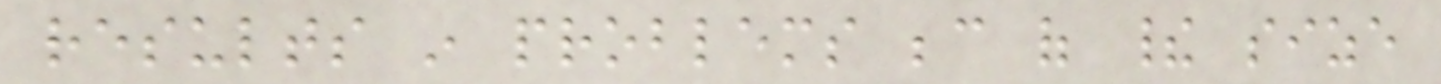results in problems because of their size
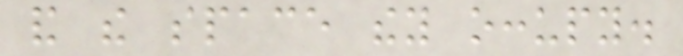and the space they occupy.
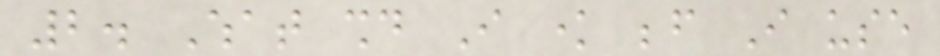2. What should I know before I use
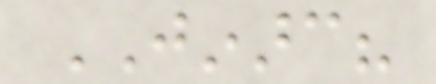JINARC?
